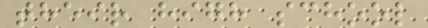their high school
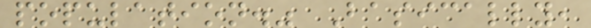population." Basically,
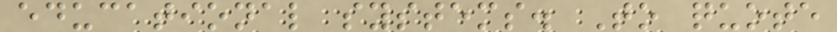educational systems. To quote
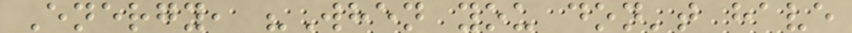Energy, "When you don't have
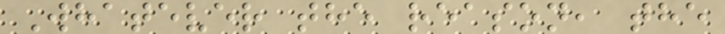Whatever the reason, the
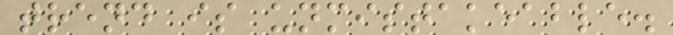trend is unmistakeable.
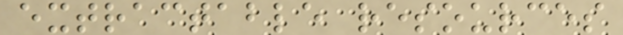extractable resources
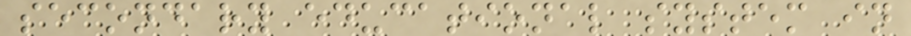secondary educational system in
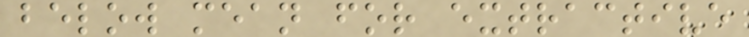below mean for extractive
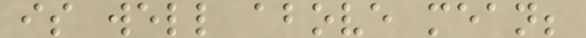is well above mean;
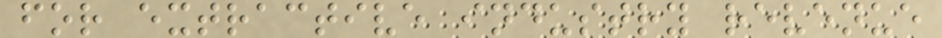for extractive industry revenue
